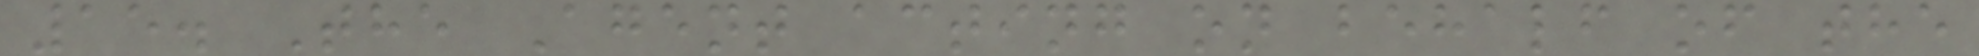15. The Agent acting on behalf of the
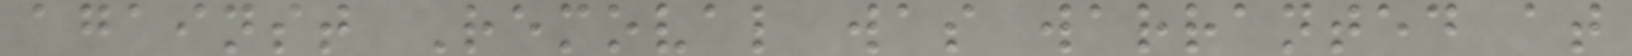against Removal was warranted at
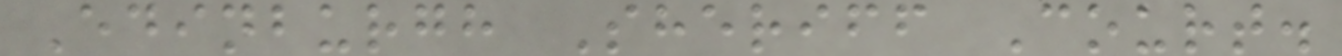Edinburgh Sheriff Court.
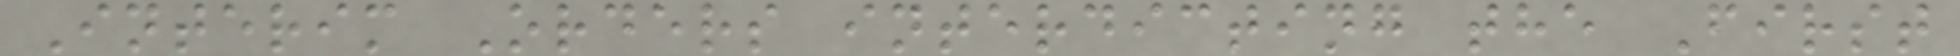Interim Orders interdicting the First
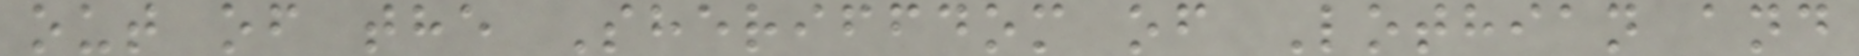out of the Sheriffdom of Lothian and
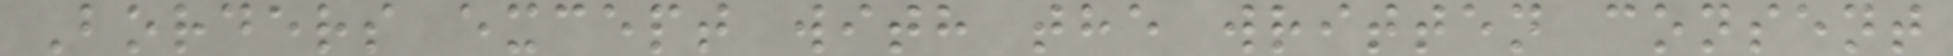Borders except with the written consent
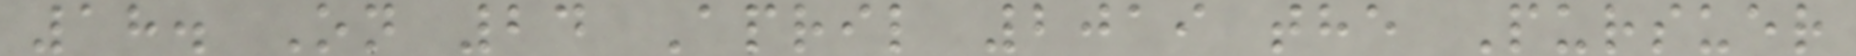18. On 24 April 2019 the Pursuer
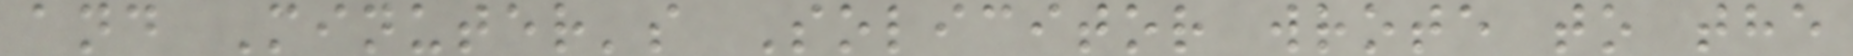and Minuter's Solicitor wrote to the
